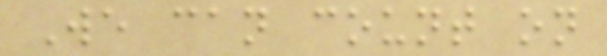We can count on
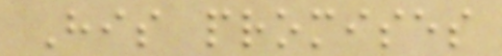His promises
